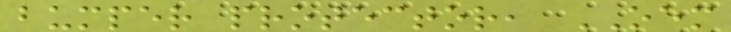bumper protector, OEM
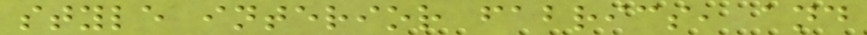style interior fabrics, and
